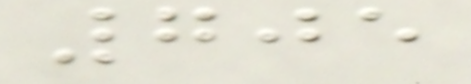705
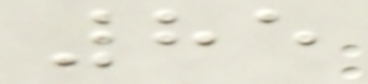85
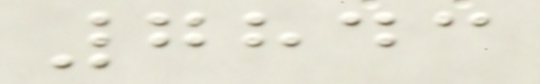7843
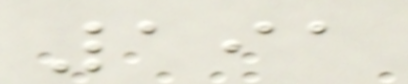191
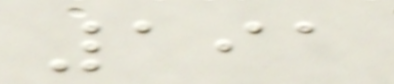191
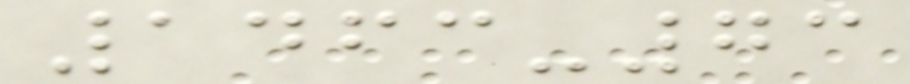1463-73
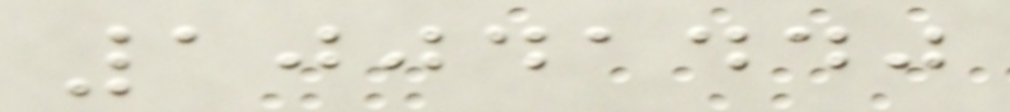10041440
